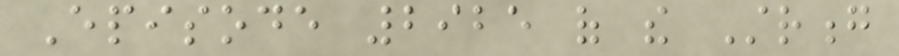Episode 2925 of the Strong
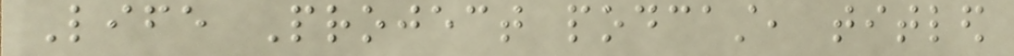Life Project podcast, titled
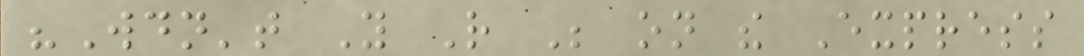"Wouldn't You Rather Be on the Express
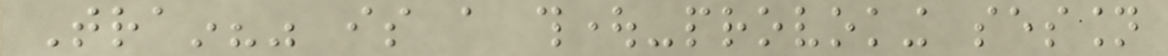Train?" is a thought-provoking session
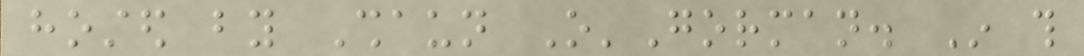hosted by Shaun O'Gorman. In this
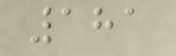181
